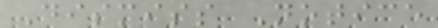Dismiss Notice
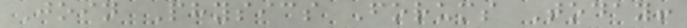Join Physics Forums Today!
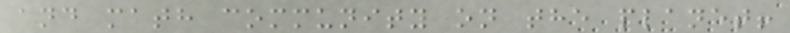and math community on the planet!
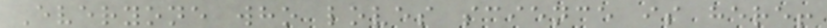Everyone who loves science is here!
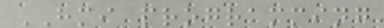HMI programming
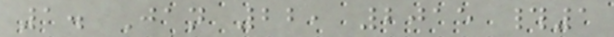1. Jan 22, 2015 #1
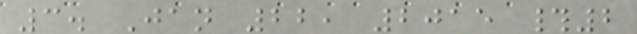3. Jan 22, 2015 #2
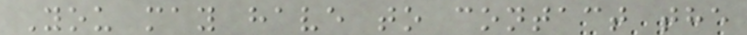You may have to contact the
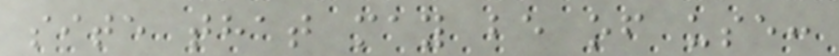site that may be of use:
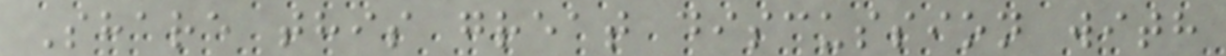Share this great discussion with
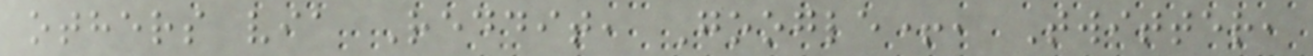others via Reddit, Google+, Twitter,
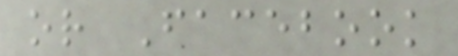or Facebook
